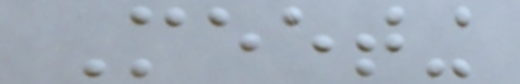Meeting
